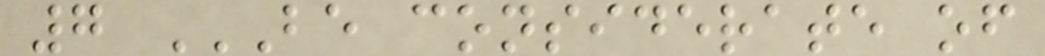7 BE CONSIDERATE OF
